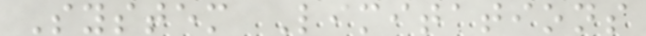System Limitations
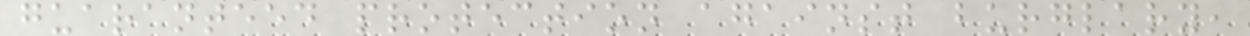guaranteed protection against burglary,
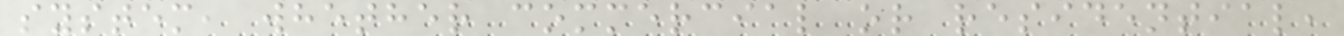system, whether commercial or residential,
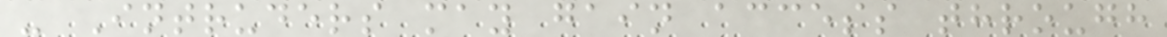- Intruders may gain access through
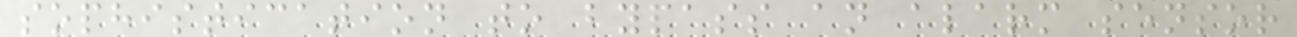sophistication to bypass an alarm sensor
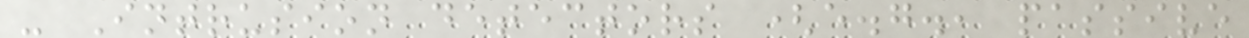- Intrusion detectors (e.g., passive
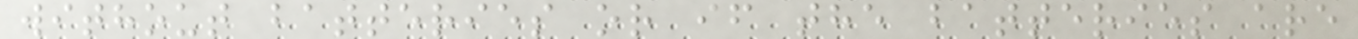without batteries or if the batteries are
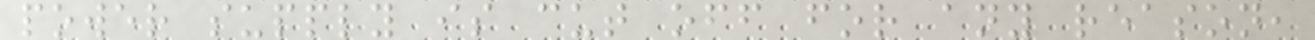power supply is cut off for any reason,
